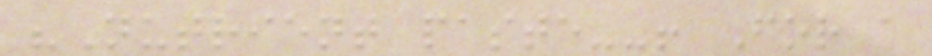"Nutrient paste--! For a
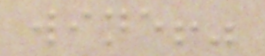wine!"
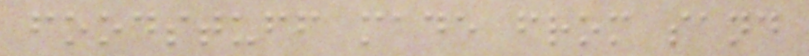foodstuff made from sand
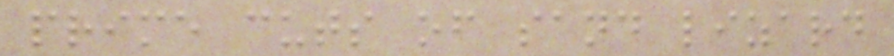prime cuts of sand lizard
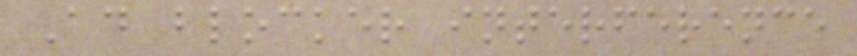Ad blocker interference
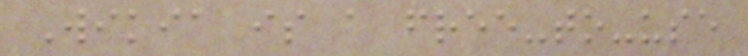Wikia is a free-to-use
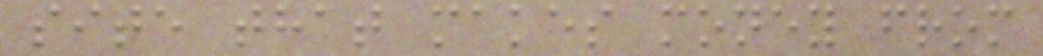site that makes money from
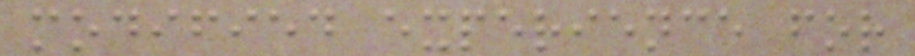modified experience for
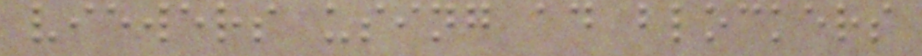viewers using ad blockers
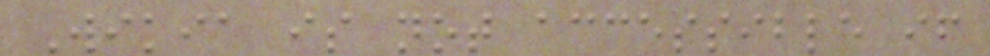Wikia is not accessible if
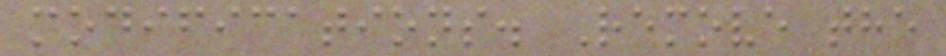modifications. Remove the
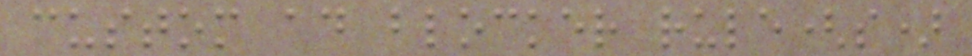custom ad blocker rule(s)
